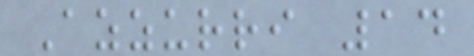Azzurri 14
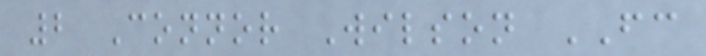2 Connor Wilson FC
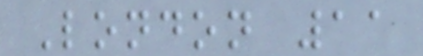London 11
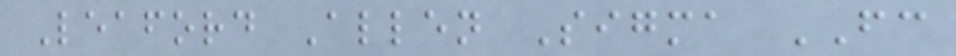Leaford Allen Sigma FC
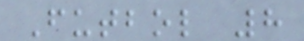Futbol 8
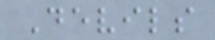Devils
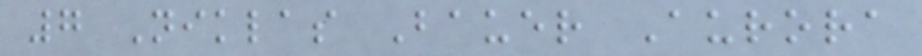7 Niklas Bauer Aurora
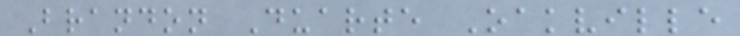Brandon Duarte Oakville
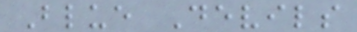Blue Devils
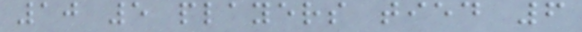10 5 players tied 6
